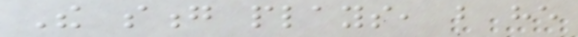The song plays, but he
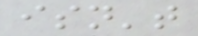isn't
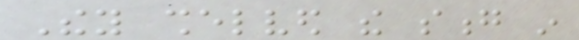They shelved the song in
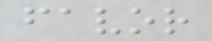favor
